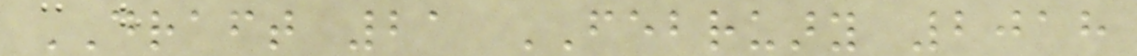DRAFT 21 FEBRUARY 2018
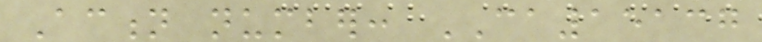Action number: CA15137
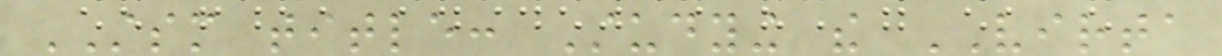STSM title: Studying the VIRTA
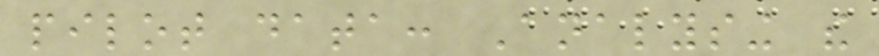pilot data: Analysing the
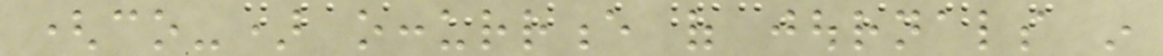(co-) occurrence of journals in
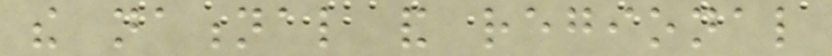the national and regional
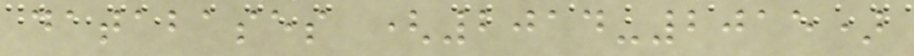databases (2014-2015)
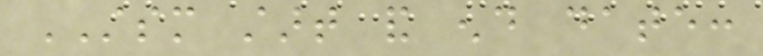STSM start and end date:
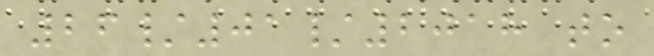26/01/2018 to
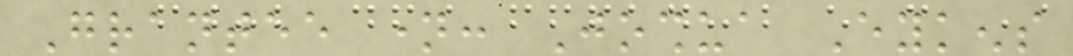Grantee name: Joshua Eykens
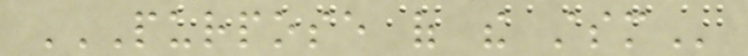PURPOSE OF THE STSM
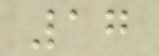17
